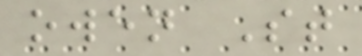owen St
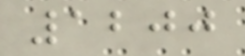1200
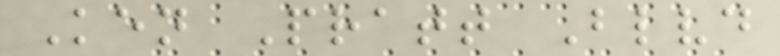Ken Pratt Blvd
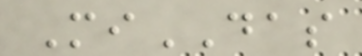MiDAS
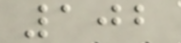102
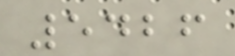5426
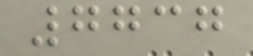7737
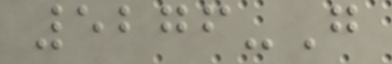5276-G
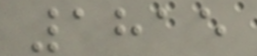1815
